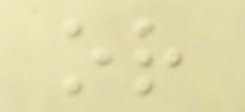or
